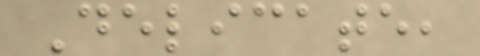Delicate,
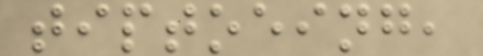tiptoeing,
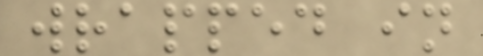wrapped in
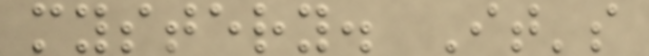mystery. It's
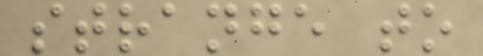strange to
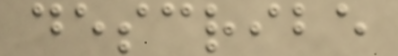describe
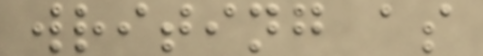writing as
